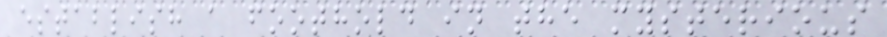establish a foothold in the mysterious
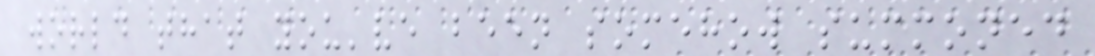world that you've been somehow summoned
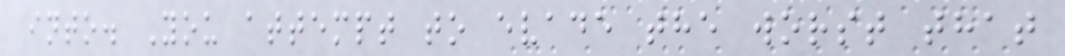into. You attempt to evade the worst that
